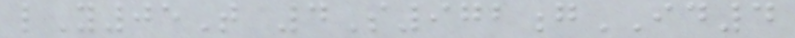lY05T 4S972gID4
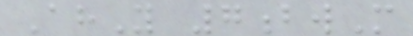AhY 7bwM
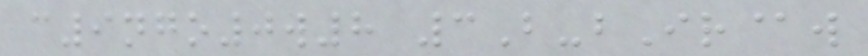c9ngo0w8 3B-bIr@w
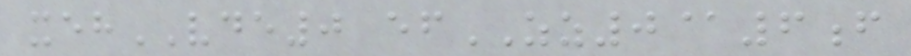xehVDE0 efZZ0@6f
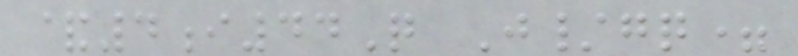&4i44Q J/gq=
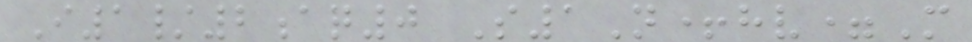I1/2aq0 S1N+hv=M
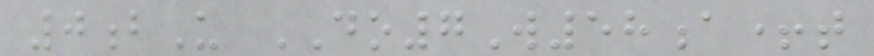0bU DO7W58a+t
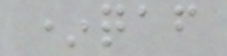*qaf
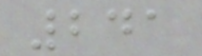241
